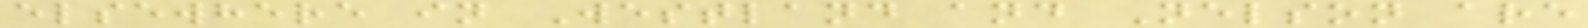elsewhere in Westland and Nelson are
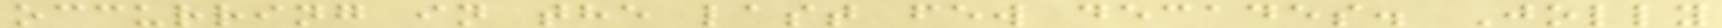occurring in the last few decades. Jolly
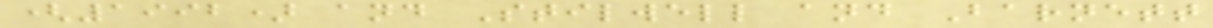(1992) and Stilwell and Barnett
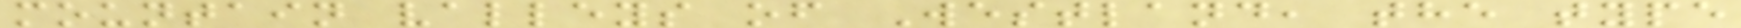mountain valleys of Westland, the type
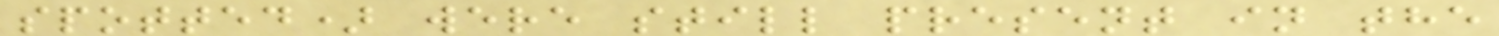spotted) were still present in the
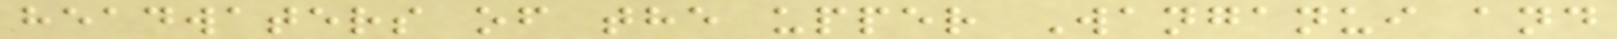headwaters of the upper Wanganui and
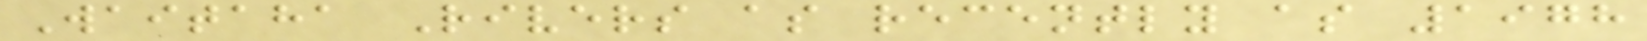Waitaha Rivers as recently as 1978
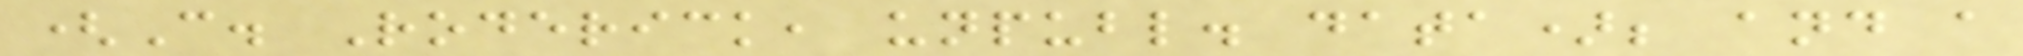(C. Roderick, unpubl. data); and a
